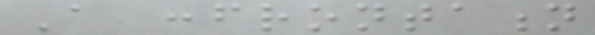A confrontation
